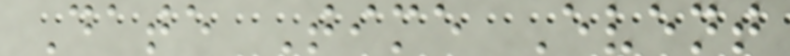Date Time Event
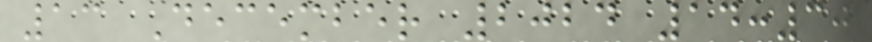13 December 2024 14:30
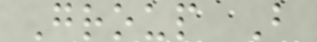Group B
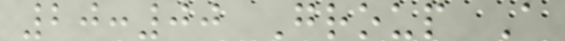20:00 Group A
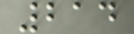214
